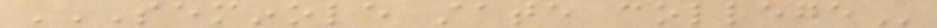SEMINOLE STATE COLLEGE
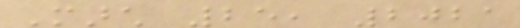March 25, 2021
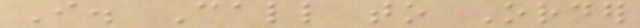I. Call to Order
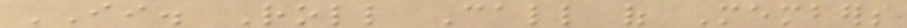II. Roll Call of Members
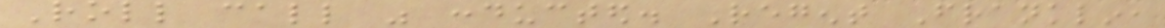Roll call was conducted. Regent Franklin,
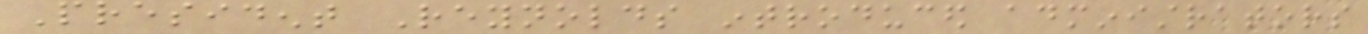President Reynolds introduced administrators
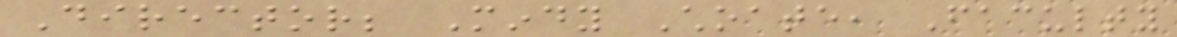Director; Mindy Choate, Faculty
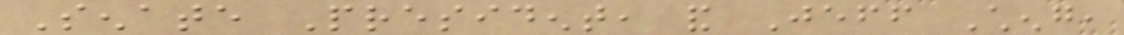Senate President, and Jeff Cheng,
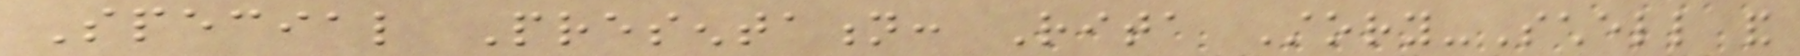Special Presentation: Rita Story-Schell and
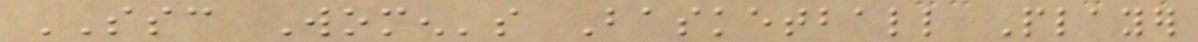SSC Women's Basketball Player
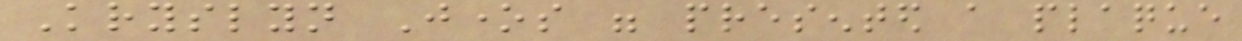Kryslyn Jones were presented a plaque
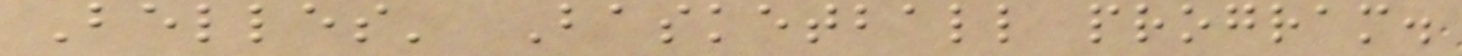Belles' Basketball program.
